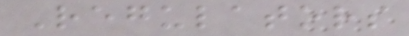Regulators
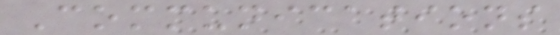Communications
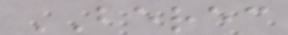BEREC
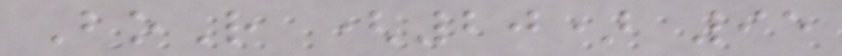BoR (20) 95
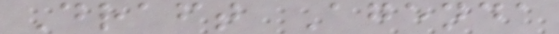Draft Agenda
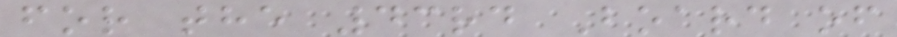for the 43rd Board of
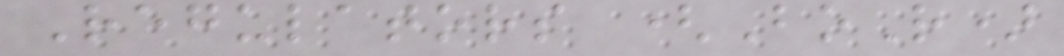Regulators (BoR)
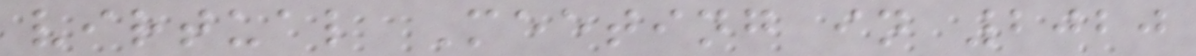virtual Meeting in 2020
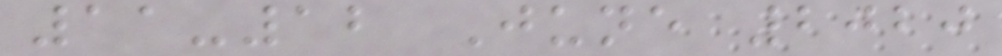11-12 June 2020
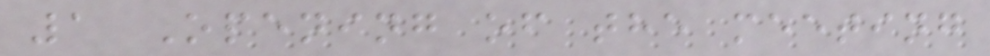1 Opening of the meeting
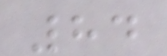84
